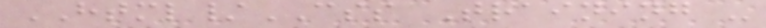HTML/CSS Training -
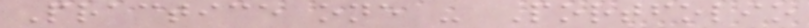Practice one - Portfolio
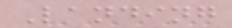Landing
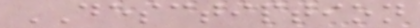DESCTIPTION
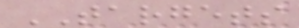TARGETS
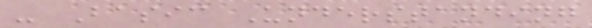- Basic Understanding
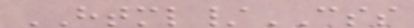HTML/CSS
